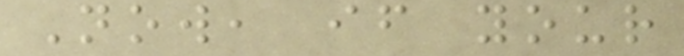Now, if your
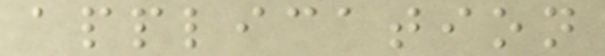application
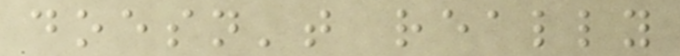doesn't really
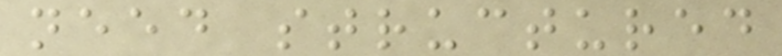need structured
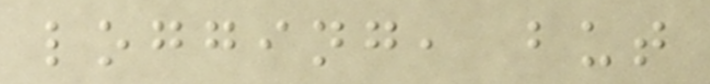logging, but
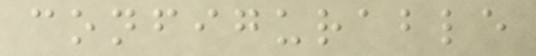configurable
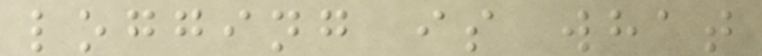logging is what
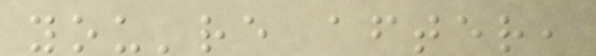you're after,
